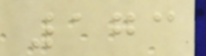173
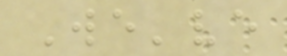We've
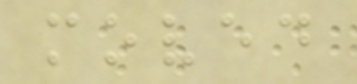moved
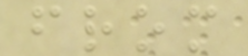from
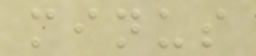minus
